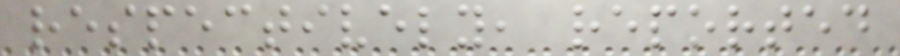respectively, reported
